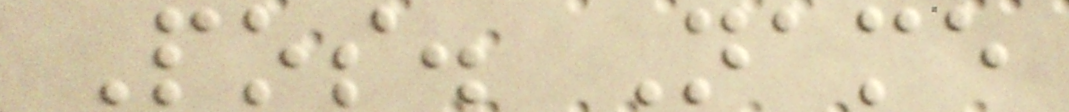Pos. Name
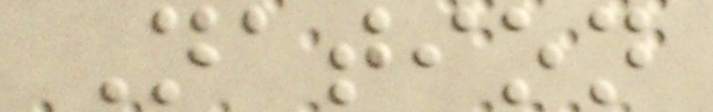Nation
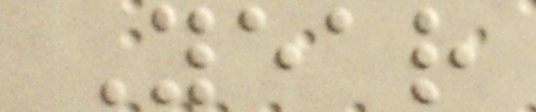Year
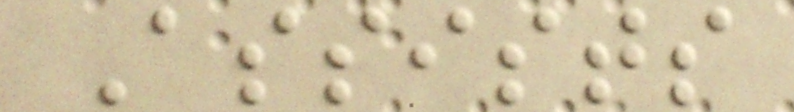Assists
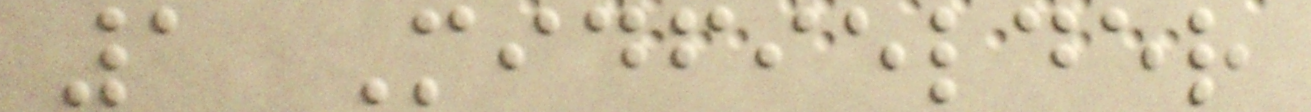1 Midfielder
